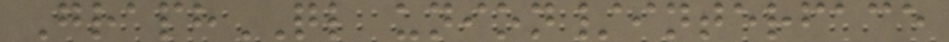GraphQL union/interface
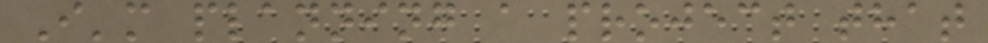I'm planning a project that
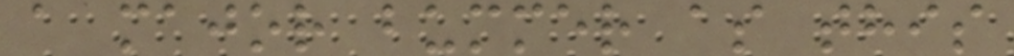a major bummer as this
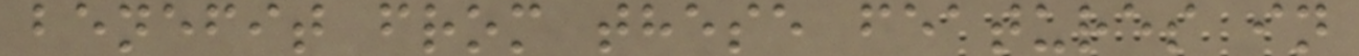benefit from these features in
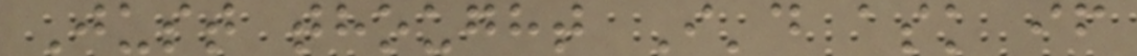Just thought I'd ask if
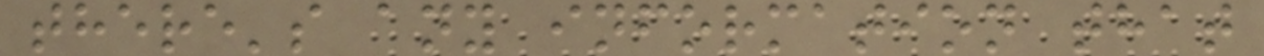there's any information that
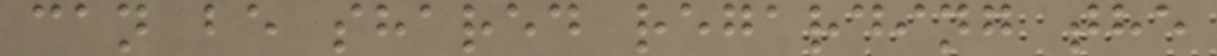can be shared regarding the
